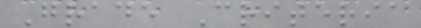Grade Criteria
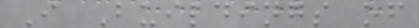I Buildings of
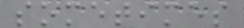sometimes
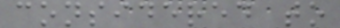considered to
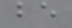be
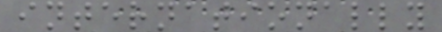internationally
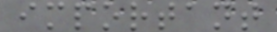important
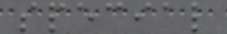special
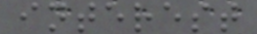interest
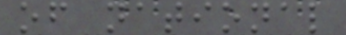of national
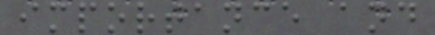importance and
